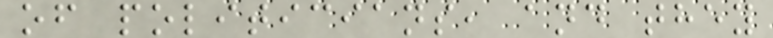of politicians, and they
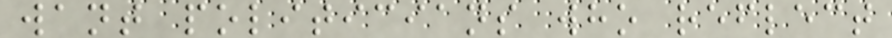want politicians who reflect
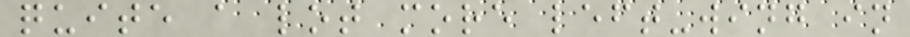quite a lot more left-wing in
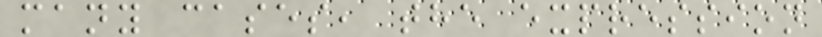many cases, the expression
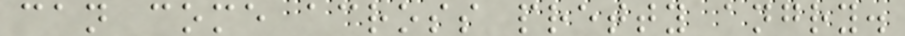can come across pretty angry.
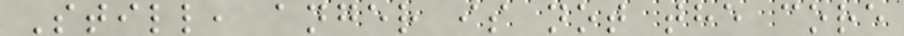Still, anger is not the core
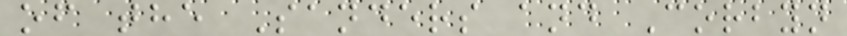of the Sanders and Corbyn
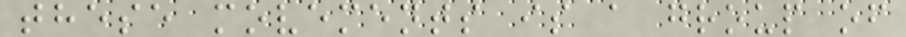these movements is a group of
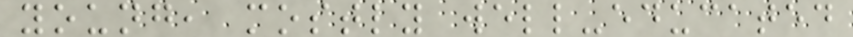young, mostly well-educated
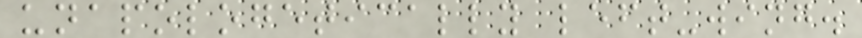unapologetically left-wing.
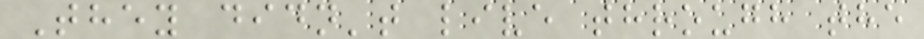They didn't live through the
